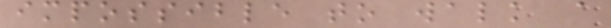impossible to walk a
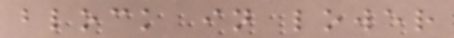block in lower
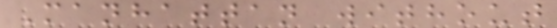Manhattan without
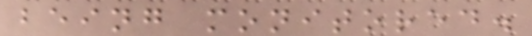being monitored.
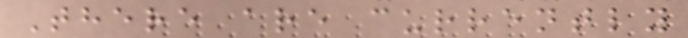There are currently
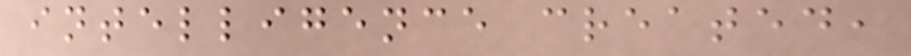intelligence created,
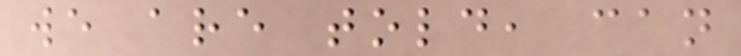we are told, can
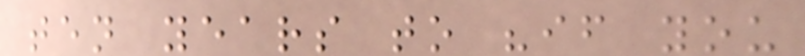ten years to "if you
